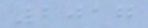2017
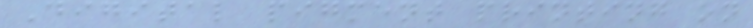Digital pigment printing on
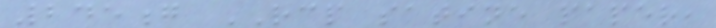245g RCP satine paper,
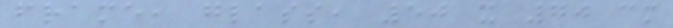frame, glass, 50 x 70 cm
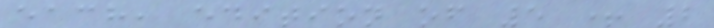each, edition of 5 + 2
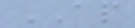AP
